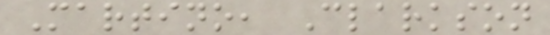Martino, Clarkson
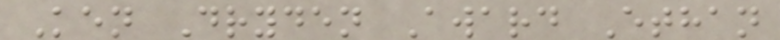Ken Dryden Award Ethan
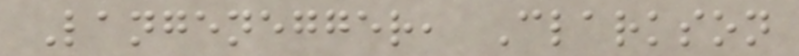Langenegger, Clarkson
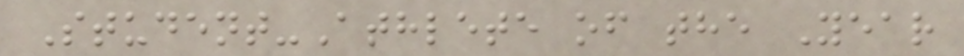Student-Athlete of the Year
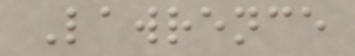Lawrence
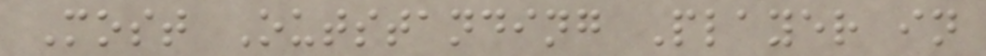Most Outstanding Player in
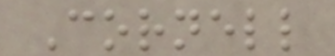Cornell
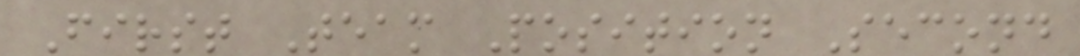First Team Position Second
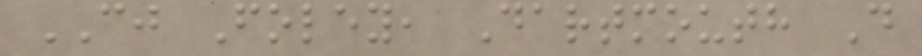CJ Foley, Dartmouth D
